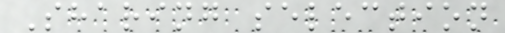Sharing selection
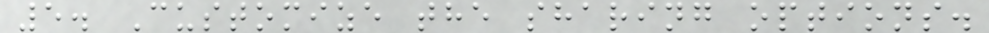5. Customize the sharing options.
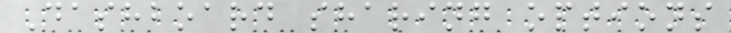Dashboard sharing options
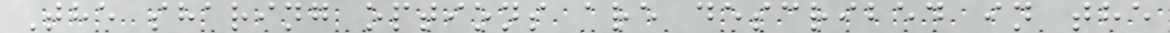The sharing options are described in the
